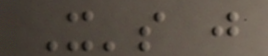It's just
